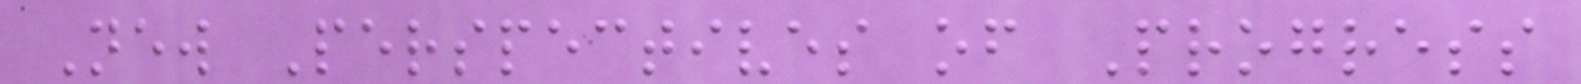New Perspectives of Progress
